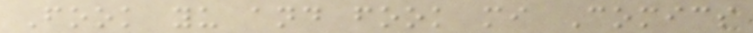Fook yu and fook mi Comics
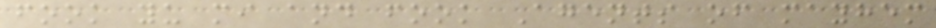fook yu mi and fook Agents of mayhem
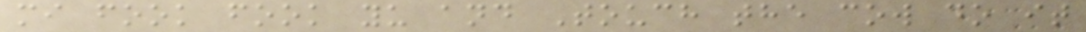mi fook fook yu and Touch the cow do it
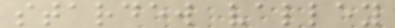stardew valley
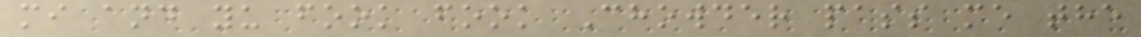mi and yu fook fook Chowder pass me the
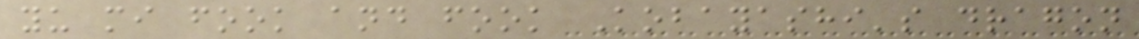yu mi fook and fook Kobayashi's dragon
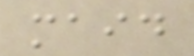maid
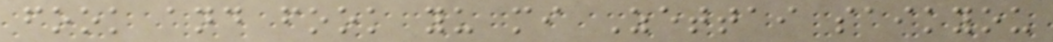fook and fook yu mi Zettai saikyou
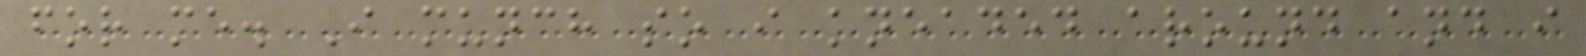for me. I munch so i kneaded around and i
